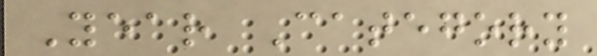Year Category
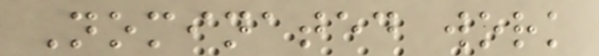Nominated work
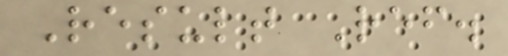Result Ref.
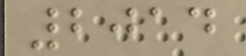2014
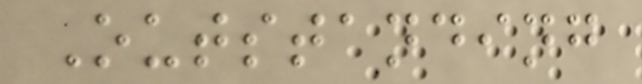Outstanding
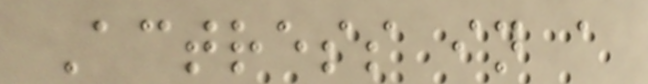Actress in a
